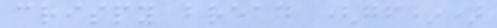crispy bread (gf*)
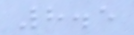8.5
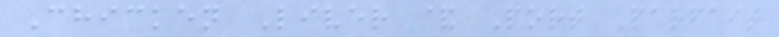Chicken Liver & Port Parfait
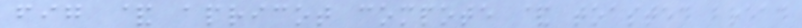fig & apricot compote & toasted bread
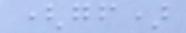(gf)
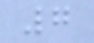7
